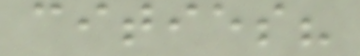cities?
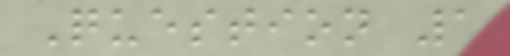Question 1
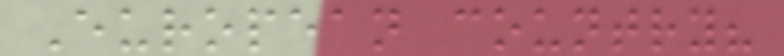European country?
